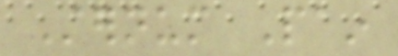Sternum Pain
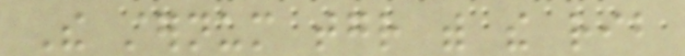The sternum together with the rib
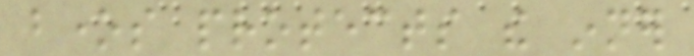bones protects the inner
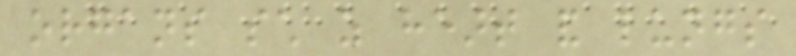organs such as heart and lungs
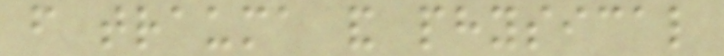from trauma and physical
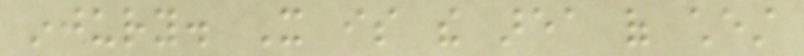injury. It is the area of chest
